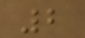2
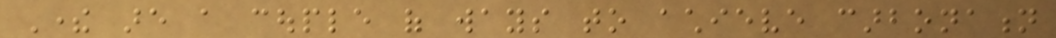There are a couple of ways to achieve carbonation
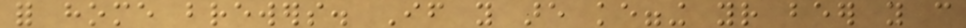for home brewers. If you are kegging your beer you can
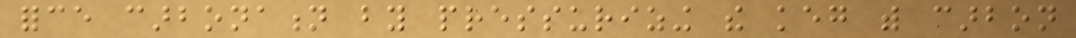force carbonation by pressurizing the keg with carbon
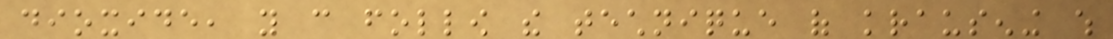dioxide, you can follow the technique of krausening which
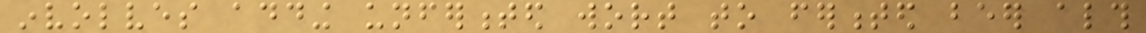involves adding unfermented wort to fermented beer although
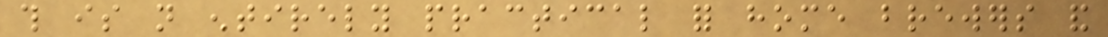this is not entirely practical for home brewers and
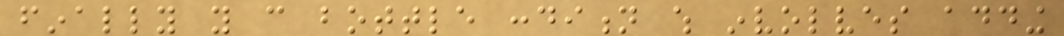finally you can bottle condition which involves adding
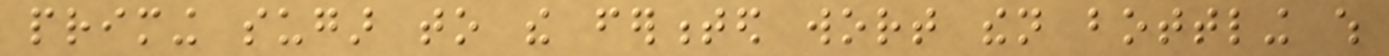priming sugar to the fermented wort then bottling which
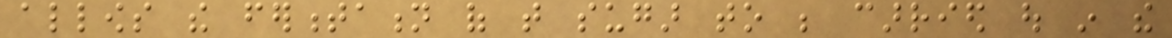allows the fermentation of that sugar to be carried out in the
